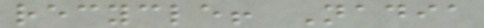recycle! Nadia
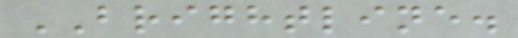BRIGHTLINE.
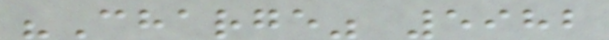"Charge" 5982
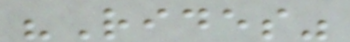"Rides"
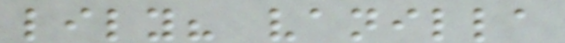lily? vanilla
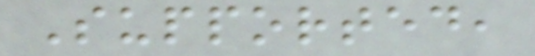Supported,
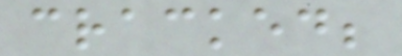cracked;
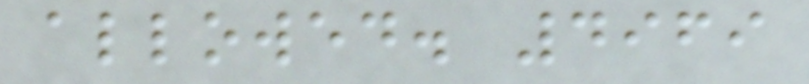allowed. 4969
